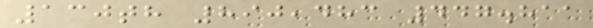130th 890,483 447.811
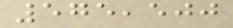575,500
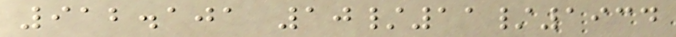912.101 10/11/1934
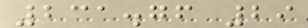231.76 29
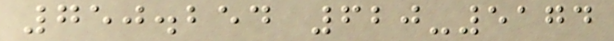750.254 620-5174
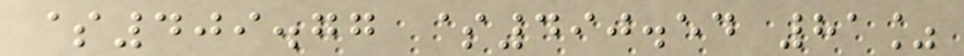$409.77 $490.54 81%
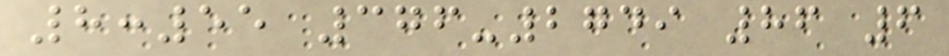8:55 376-2749 86 6
